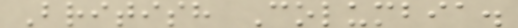British Columbia.
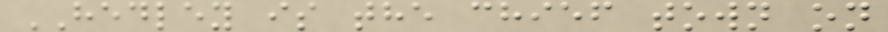HEDLEY is the chief town on
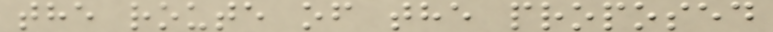the route of the proposed
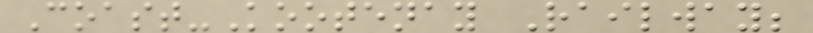Coast-Kootenay Railway;
